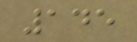145
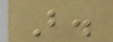B.
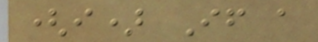(i) If a
